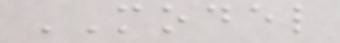MODEL
